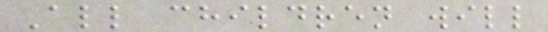All children will
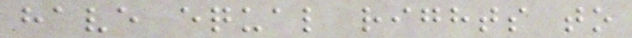have equal rights to
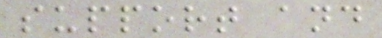support and
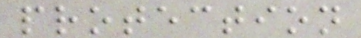protection
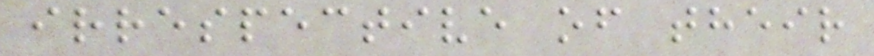irrespective of their
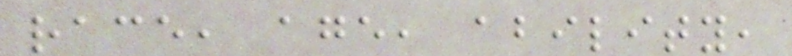race, age, ability,
